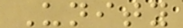Unity
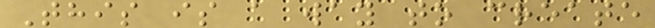This is a way to create
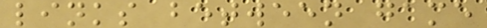links between game
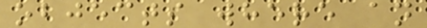objects where an
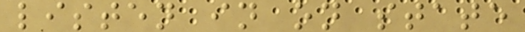listen in on state
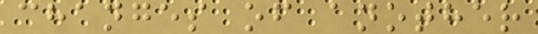changes of another
